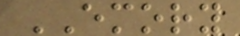EMORY
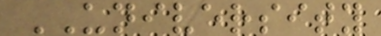UNIVERSITY
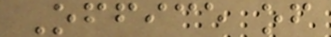Office of
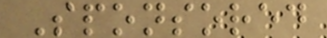Sponsored
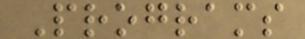Programs
